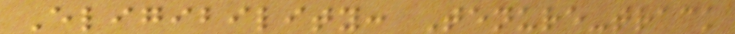Eligibility: Tenure-track
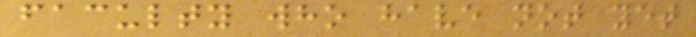faculty who have not yet
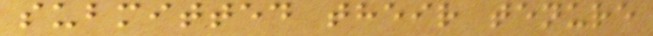submitted their tenure
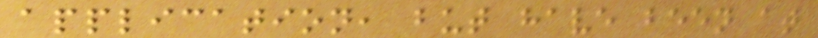application, but have been at
